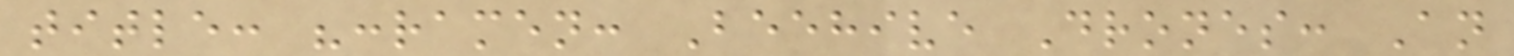title: ":ramen: Beehive Drones: An
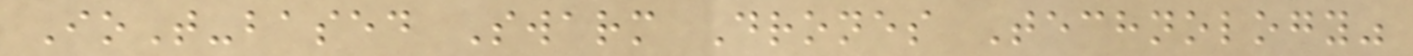IoT-based Swarm Drones Technology"
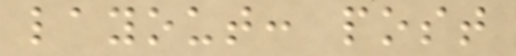layout: post
